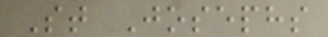St Josephs
